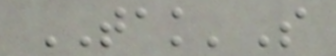TAK'S
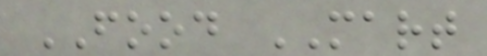FOOD MART
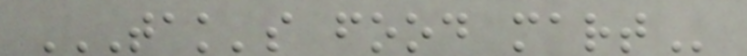TAK'S FOOD MART
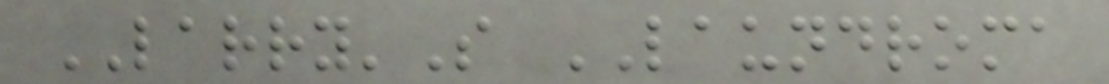LARRY'S LAUNDROMA
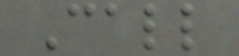Call
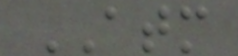ATM
